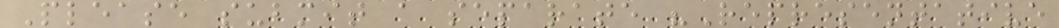Please submit a separate "Representative
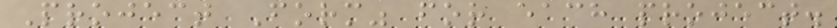Project Form" for each project.
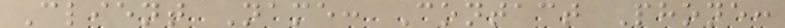Client Name: Contact Phone:
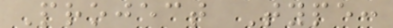Project Type:
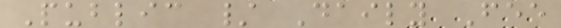Public / Daily Fee
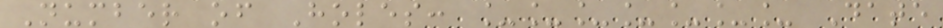Number of Holes: _______ Date
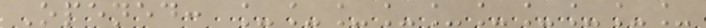Opened: __________
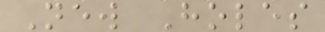New Holes
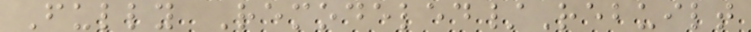Fully Remodeled/Rebuilt
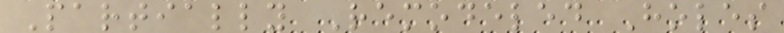Partially Remodeled Holes
